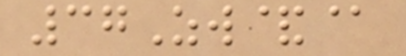37Zw&@
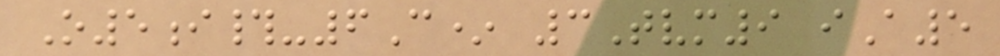O5i#-6C* 3Tvm9 iA5
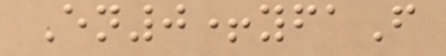En0+yfaF
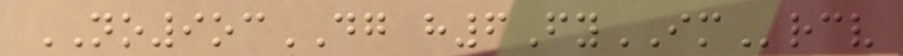NO9ocDG h6FyIMrcv
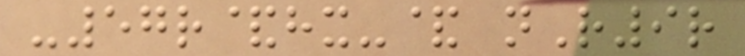-57r&hx-& nR9r
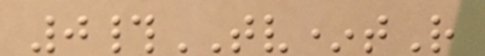0#TV*tR
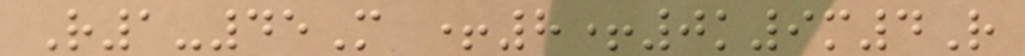R1-45M +8+0k9m4R
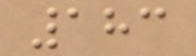183
